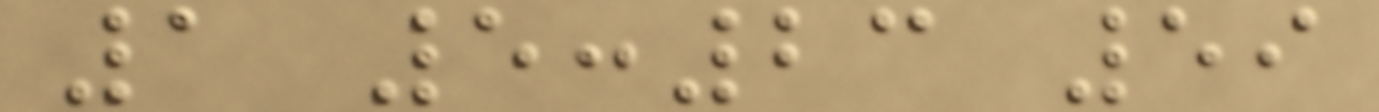1 5:23 59
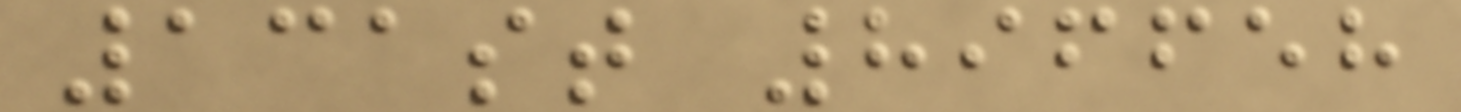131st 896658
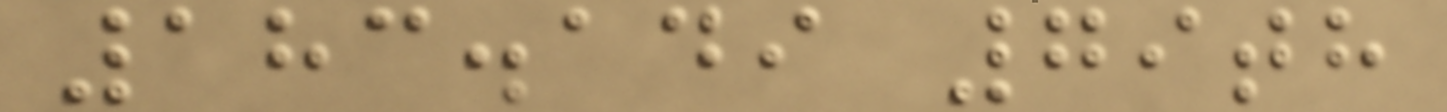183.149 79th
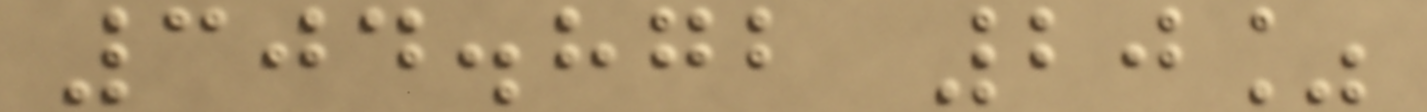304.872 20%
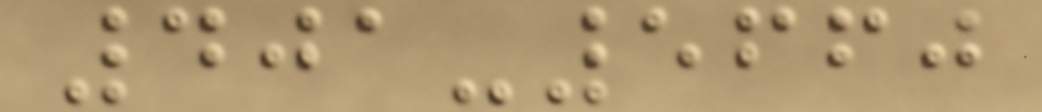401-5660
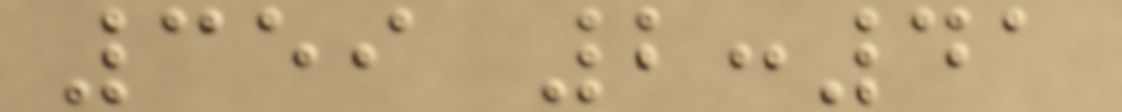359 2:41
